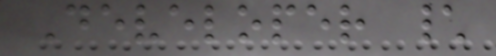Developer \
